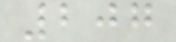207
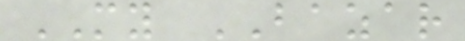MY BAZAR
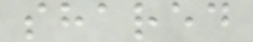shared
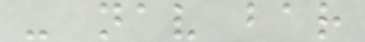- nav bar
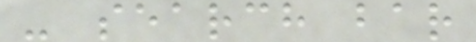- search bar
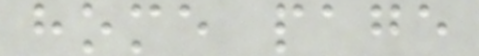home page
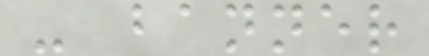- banner
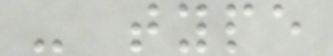- type
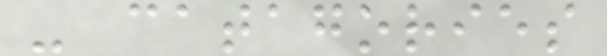- catagories
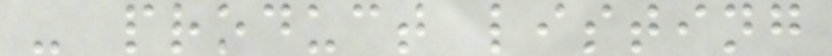- product listing
